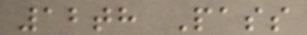12th Pass
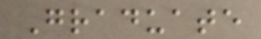Graduate
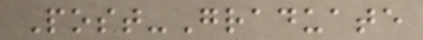Post-Graduate
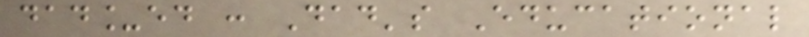dad_ed : Dad's Educational
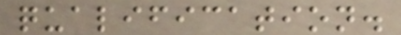qualification.
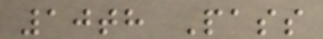10th Pass
